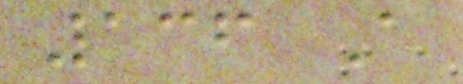136 A
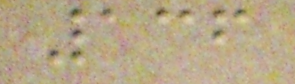136
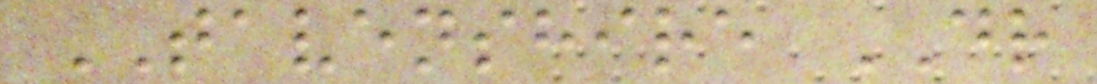TAVENSHIRE DR
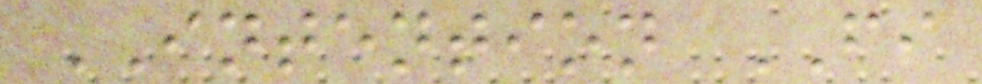INTENTION FI
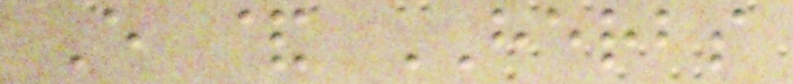E & HERBS
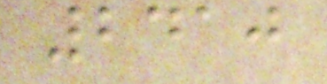2410
